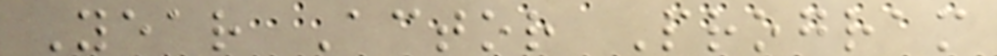Year Actor Program
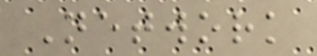Network
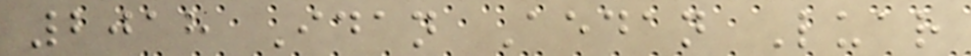2018 Idan Aedan Luar
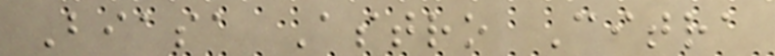Biasa Astro Citra
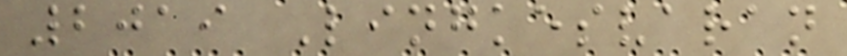2019 Lingkesvaran
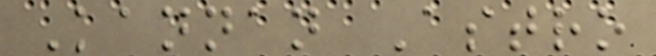Kannan Astro
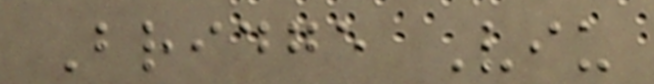Bridge Viu
